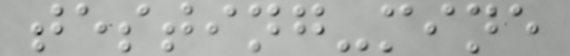testing-mine
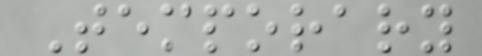Temporary
